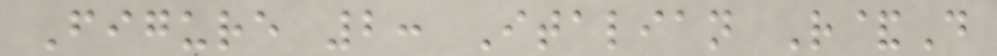Figure 2: Italian R&D
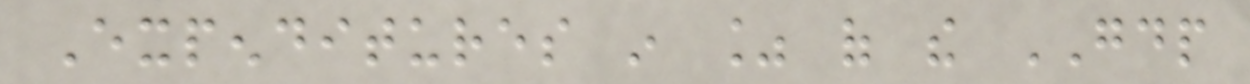Expenditures in % of the GDP
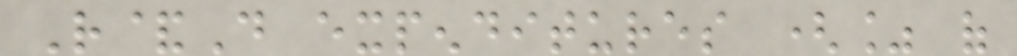R&D expenditures (% of
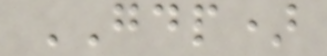GDP)
